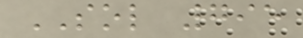SOL 795
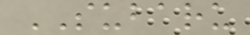SUBARU
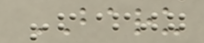BARU
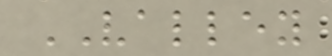VALLEY
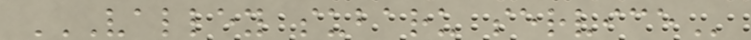VALLEY SUBARU SERVICE
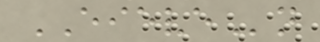EIEVEn
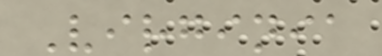Virginia
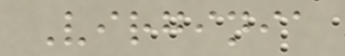Virginia
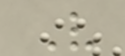V
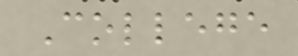College
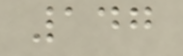147
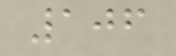106
